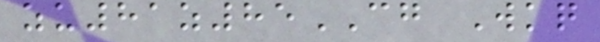zu81z85CG Wkq
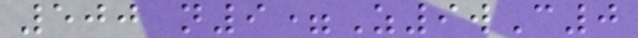500 n9=Z9wC0
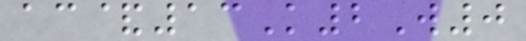ac&13K2W0
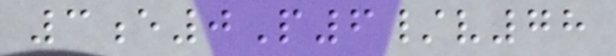3e0P6/v78
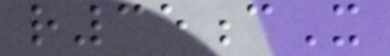r35cX
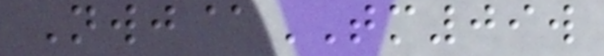Nwj@TM09w
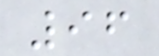96
